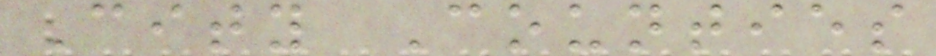City Counties
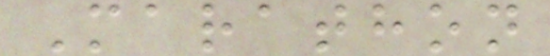Marathon
